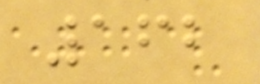162
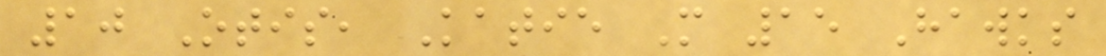10 Otis, Katie M 15 Hawks
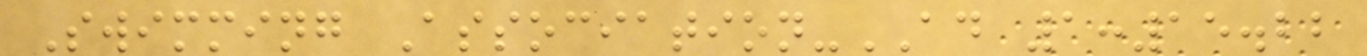Swimming Association-AD 1:15.22
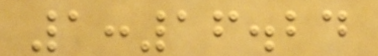1:16.24
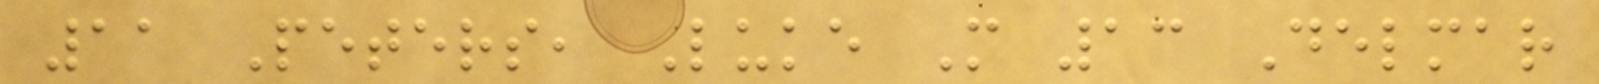11 Peters, Luke M 13 Delmar
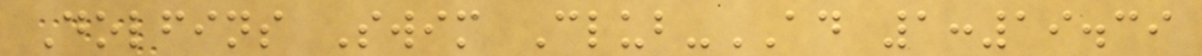Dolfins Swim Club-AD 1:19.39
